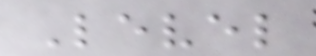Level
